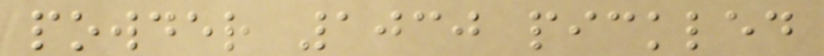powder 1030 pickled
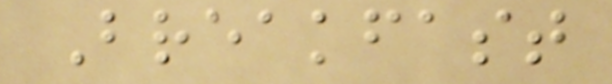Breakfast
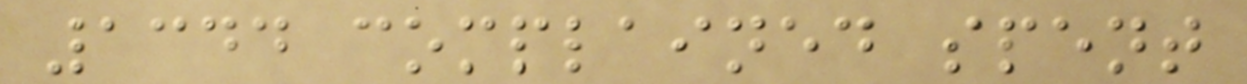1344 complained spent
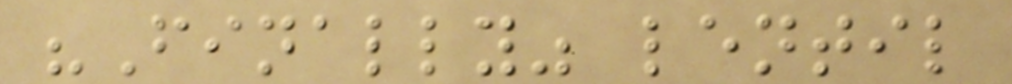"Finally" lentil
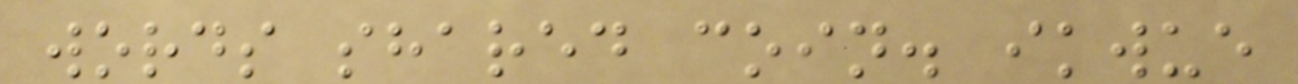words shared coin. ikwue
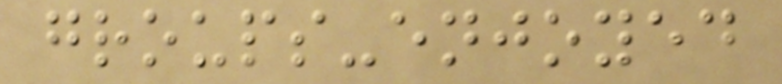groups-enjoyed
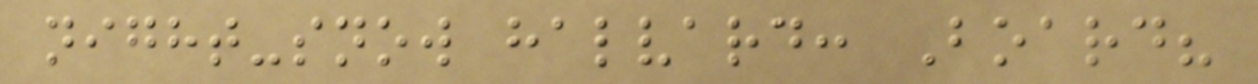night-snow halvard: Board?
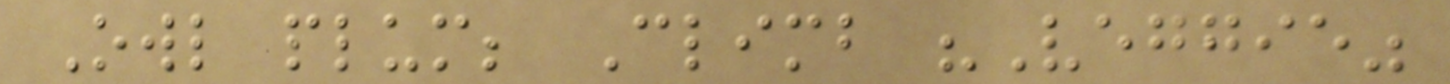Owl plum; Climb "Veggie"
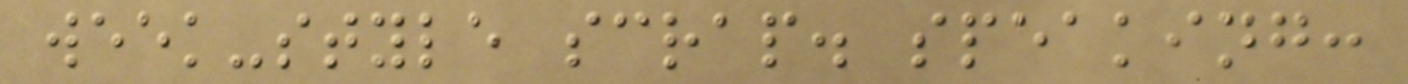week-style scrap. speaking:
